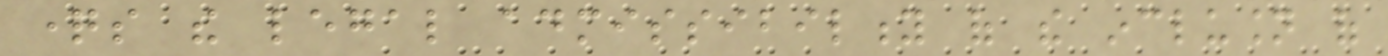questions the legal admissibility of the inclusion of
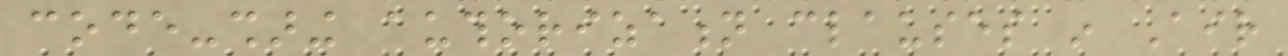code-sharing authorization clauses in Air
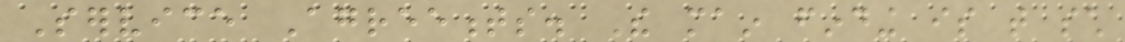Service Agreements. The main finding is that such
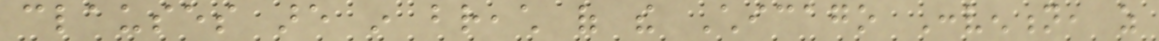clauses are in breach of the Chicago Convention, as
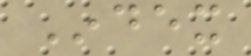Index
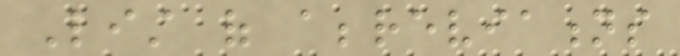List of abbreviations
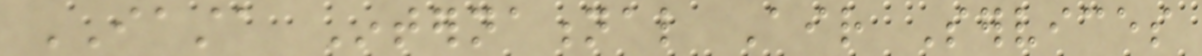IASTA International Air Services
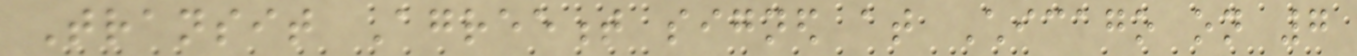Transit Agreement signed at Chicago on 7
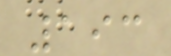193
